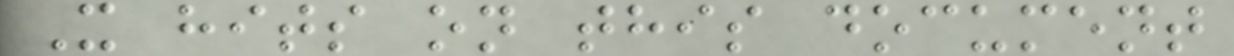X hits on this document
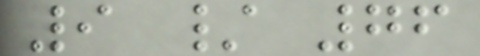9 / 76
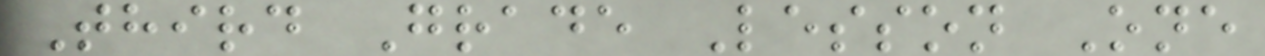Third Grade Lesson One
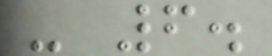- 6.
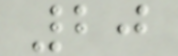20
